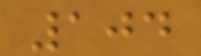104
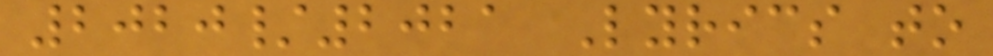2020/2021 Lyrics to
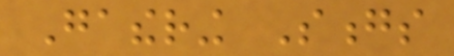Gathering Songs
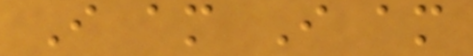I am I am
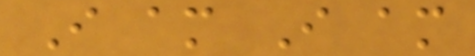I am I am
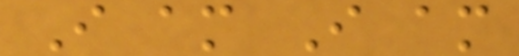I am I am
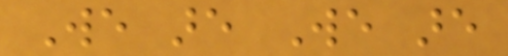We are We are
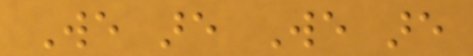We are We are
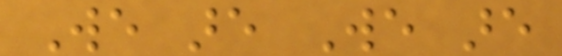We are We are
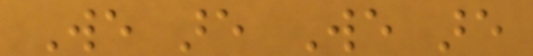We are We are
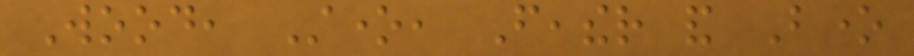Wood, Stone, Feather and Bone
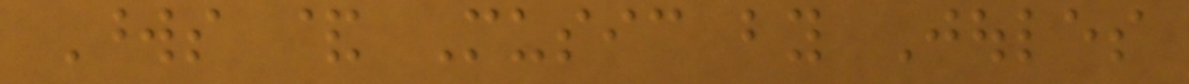Words & Music by Joules
